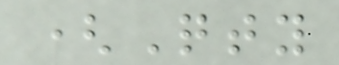(Qty
